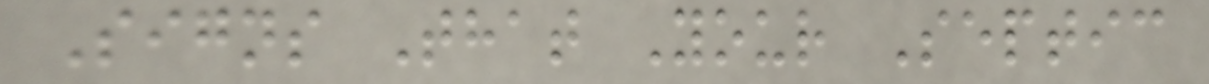Signs That Your Septic
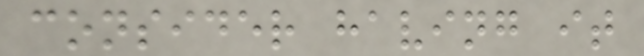consider having it
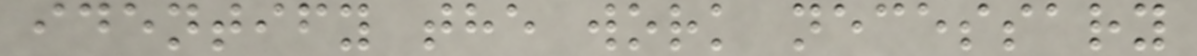identify the work necessary
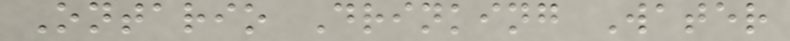Ontario Drinking Water
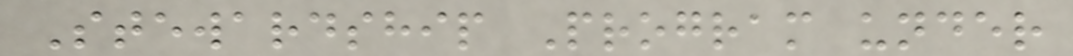Stewardship Program under
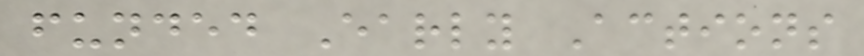funded Early Actions
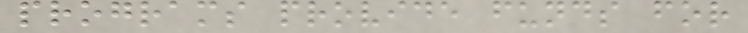programs provide funds for
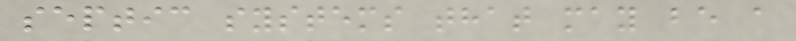septic systems that may be a
